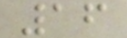16
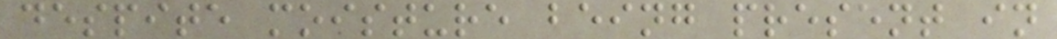despite moisture being present in
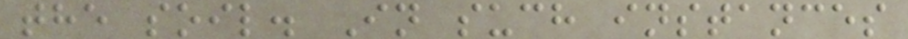the soil. In such instances
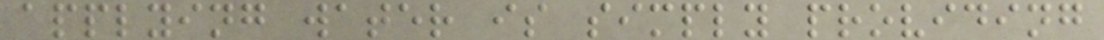applying water is simply providing
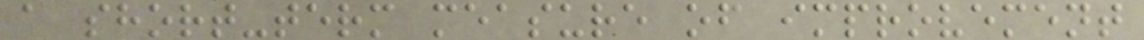a short-term measure of improvement
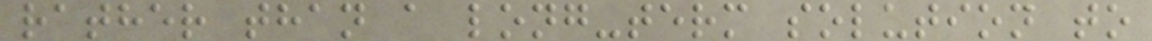rather than a long-term solution to
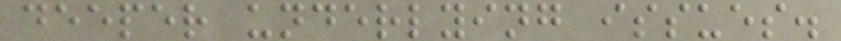deeper underlying issues.
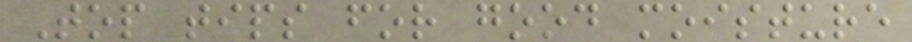Top tips for good moisture
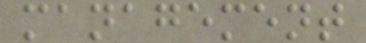management
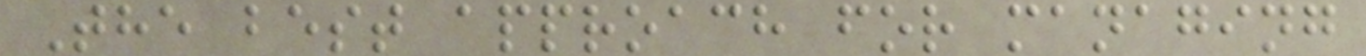The best approach for managing
